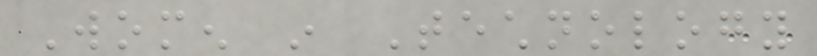Women in Technology
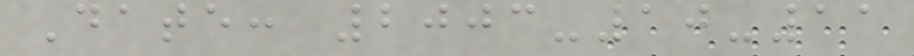Date: 2003-10-11
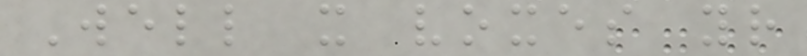Well it voxes your
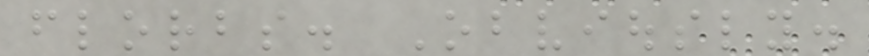florbs. Obviously.
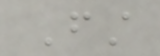First
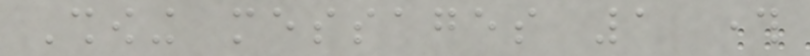Showing messages 1 through
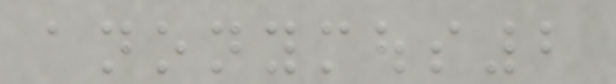anonymous2
